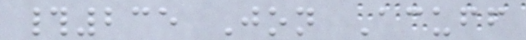#235 Jon Acuff
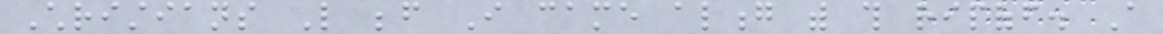Christians Like before I came along with this ripoff. A
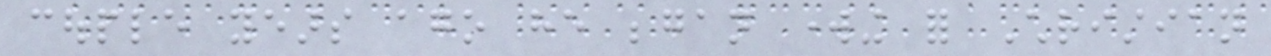couple years ago he began working for Christian
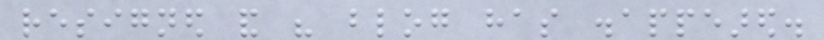resigned and his blog has disappeared.
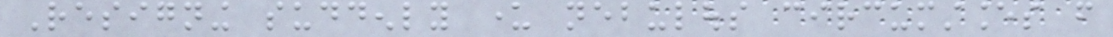Resigning suddenly under nebulous circumstances from
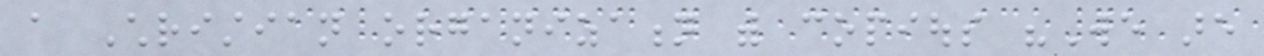a Christian organization with copious "We are
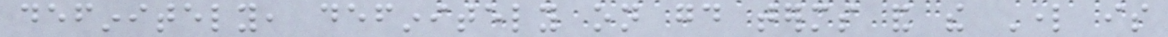definitely, definitely on good terms and the Lord is
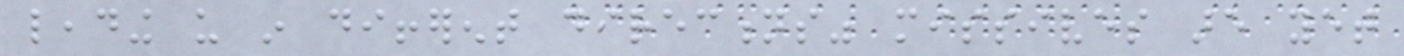leading us in different directions" missives are yet
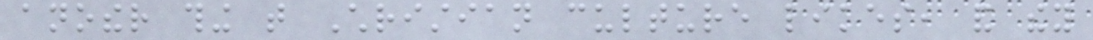another thing that Christian culture likes, and they
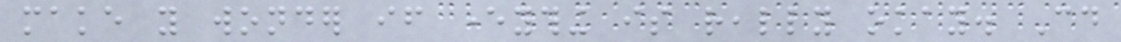make you wonder if everything is really okay. Could
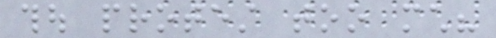thou protest too much?
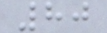80
